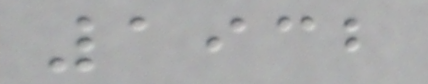1932
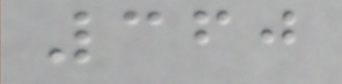360
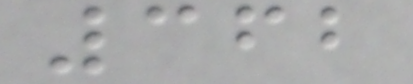362
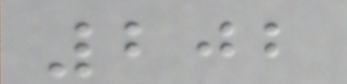202
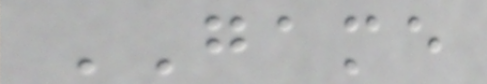GAME
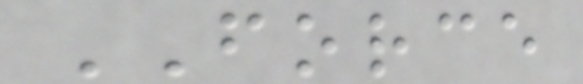FORCE
